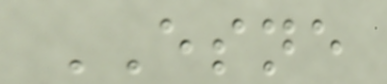ESNE
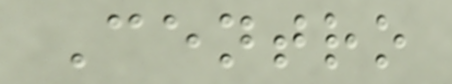Centro
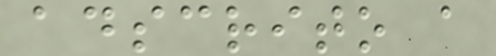adscrito a
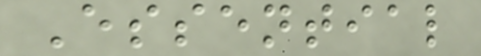Essential
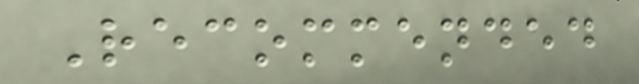Recommended
